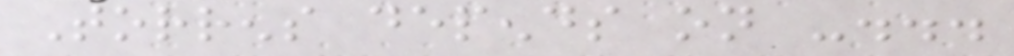Torrens depends on -...
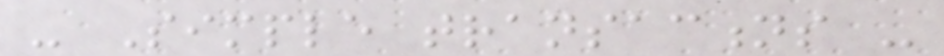- Simple transactions -
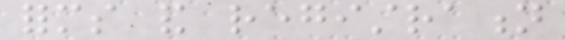forms and registration
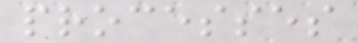processes
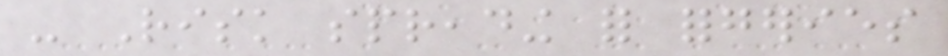- Risk spreading for forgeries
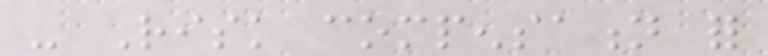- Risk compensation for
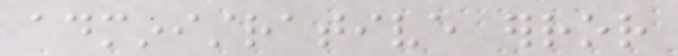administrative error
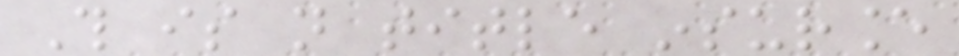This is not title insurance
